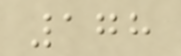178
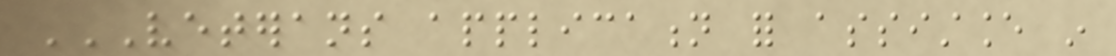VETERANS APPLICATION FOR ASSISTANCE IN
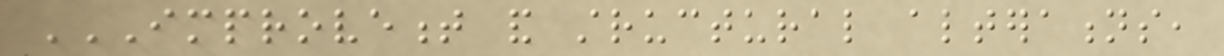IMPROVEMENT AND STRUCTURAL ALTERATIONS,
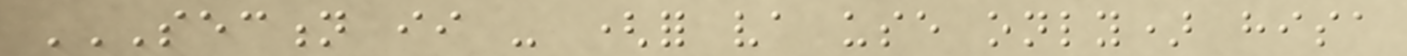SECTION II - (FOR VA USE ONLY) HISA
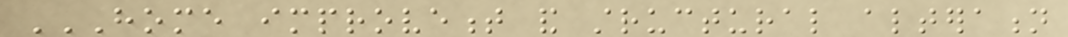HOME IMPROVEMENT AND STRUCTURAL ALTERATION
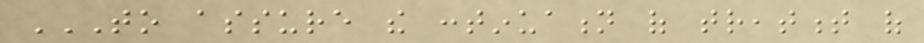TO ASSURE THE CONTINUATION OF TREATMENT OF
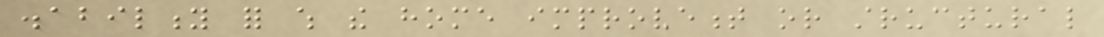disability for which the home improvement or structural
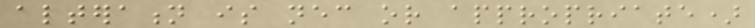alteration is necessary or appropriate)
